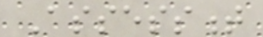Assessment
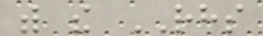with the RHS
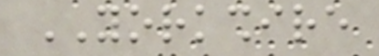YORKSHIRE
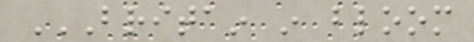BRITAIN IN BLOOM
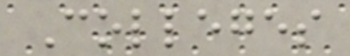Colleges
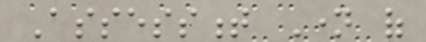Assessment Name of
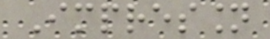Impression
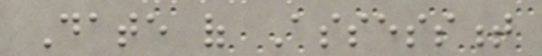Date of Assessment
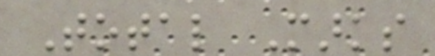Total Marks
